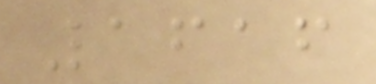1616
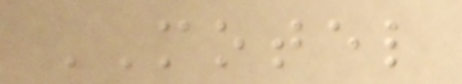MOTEL
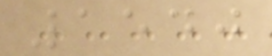1540
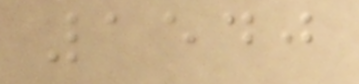1540
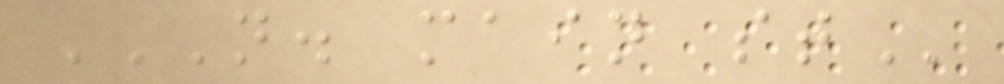N. MAIN ST
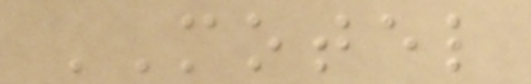MOTEL
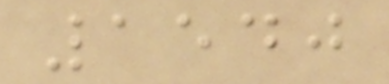1540
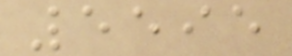5595
